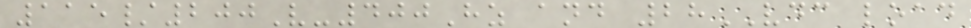115/200V-400Hz and 28VDC load
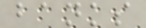banks
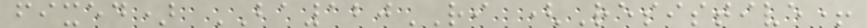fixed) BA120RI (Resistive+
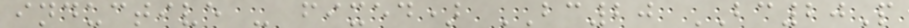inductive - fixed) BC20 BC20P
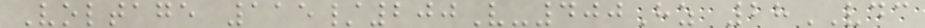Voltage 115/200V-400Hz 28VDC
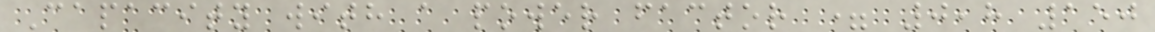Capacity with a power factor = 0,8 150
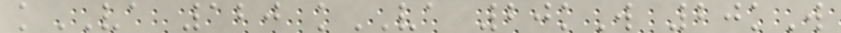kVA 120 kVA 20kW 20kW
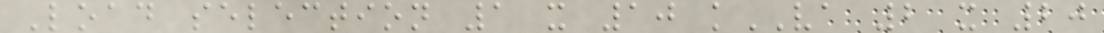Load selection 1 x 10 kVA 2 x 20
